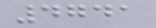4741
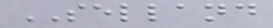SELLAND
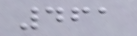461
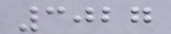3027
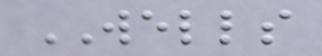WELLS
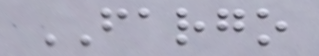FARGO
